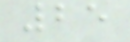25
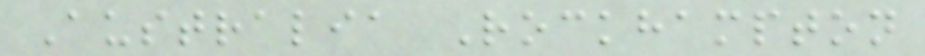Australia Rockhampton
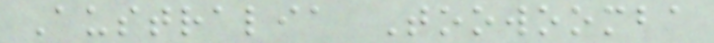Australia Toowoomba
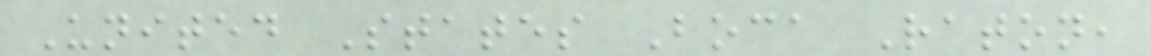United States Boca Raton,
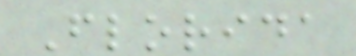Florida
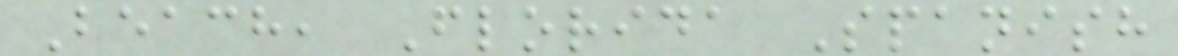Beach, Florida Spanish
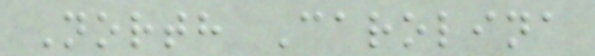North Carolina
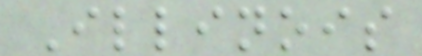Illinois
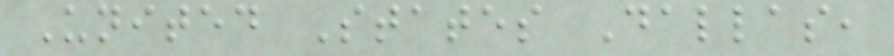United States Dallas,
